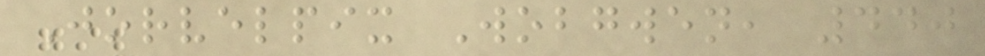Jorvelpix Wobgwen, 440
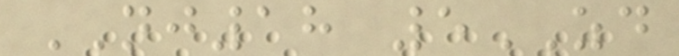NJ18 5ZD
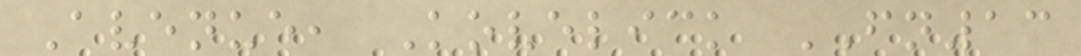Avenue, Kovelick FN13
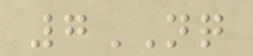7NQ
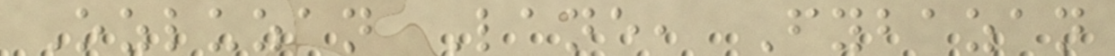Ozluzan Lane, Fybazan
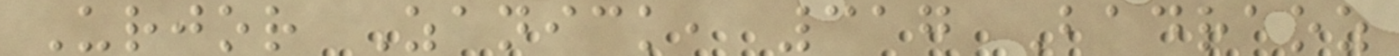Urjor Zanick, 317 Badraoz
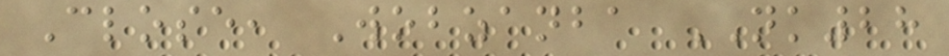Close, Wobzanba NK28
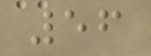56
